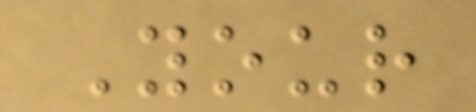Your
